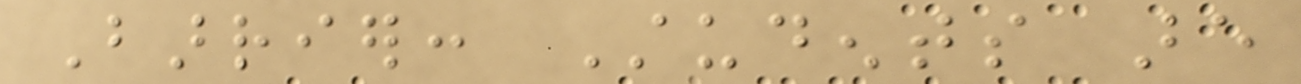Barrier: Students are
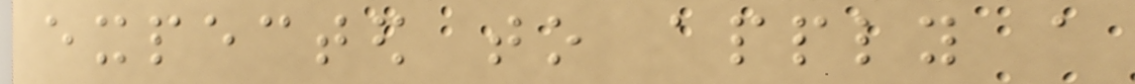expected to apply a
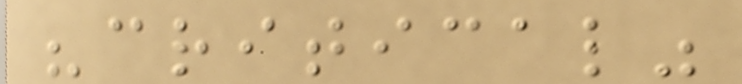"critical"
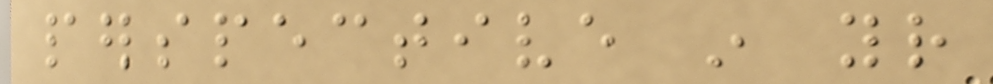perspective in your
